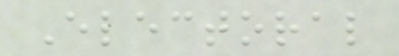Electoral
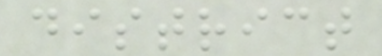district
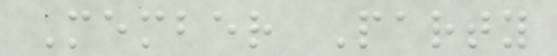Member Party
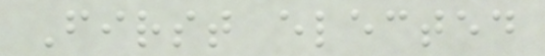First elected
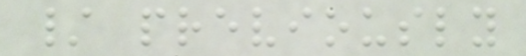/ previously
